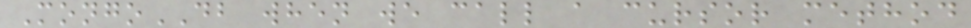MongoDB when we call a cursor method
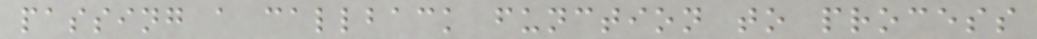passing a callback function to process
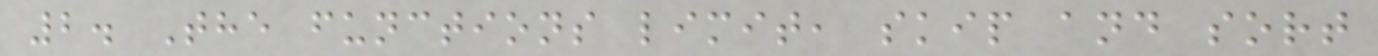2. The functions limit, skip and sort
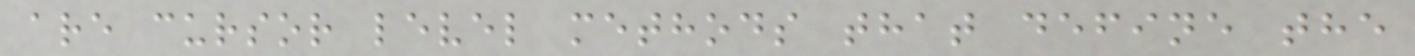are cursor level methods that define the
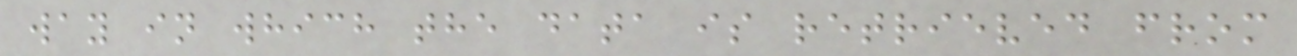way in which the data is retrieved from
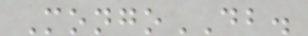MongoDB.
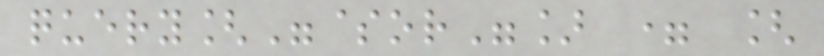query["$or"] = [
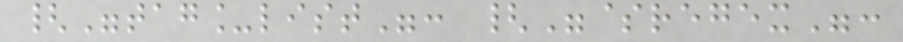{"tag_list": {"$regex":
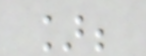];
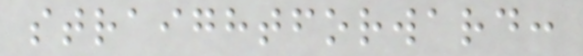straightforward:
